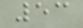53
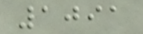1091
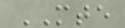MTE
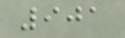901
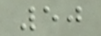50
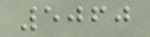5060
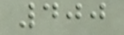400
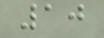10
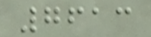7613
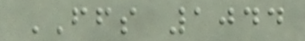FFS 1044
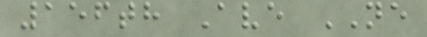156th Ave NE
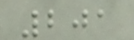201
